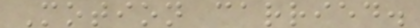Motion carried.
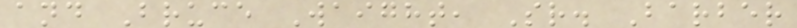and Bruce Waight, Sr. Barber
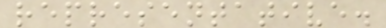representative.
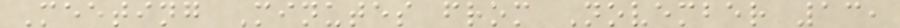Meeting Minutes from November 13,
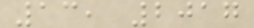13, 2017
